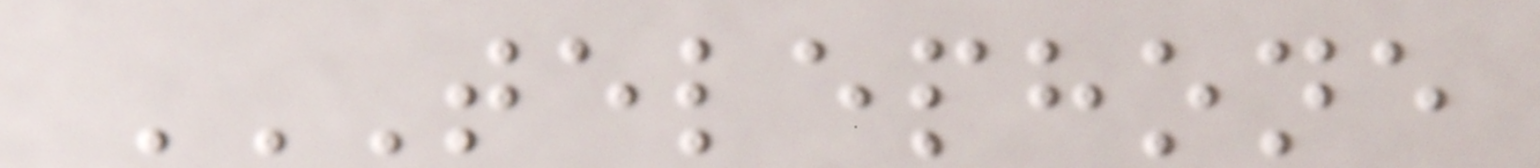TELEPHONE
